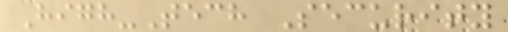High-Tech Security
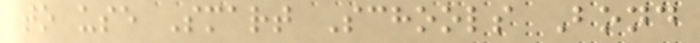to use Smart Schools Bond
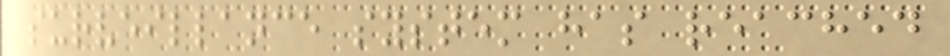surveillance system has reached
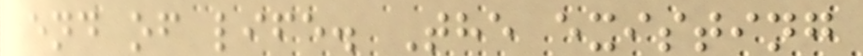end of life. The existing
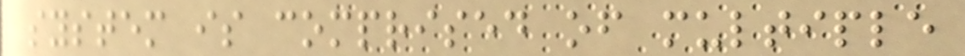system is comprised of multiple
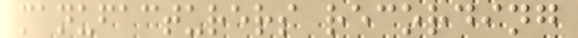manufacturers recording
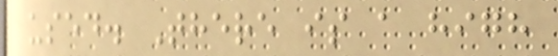used. There is a high
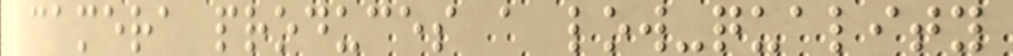camera produces a low-quality
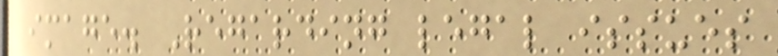image. Regarding legal issues
